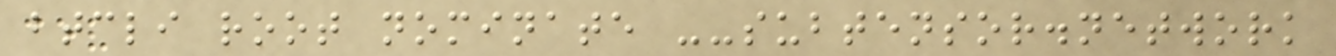btcli root nominate --subtensor.network
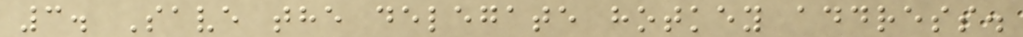3. Save the delegate hotkey address.
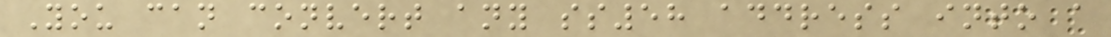You can convert any ss58 address into a
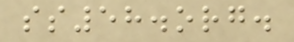ss58.org.
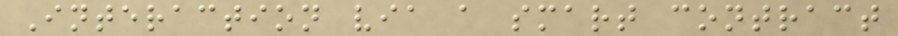Interaction via a smart contract
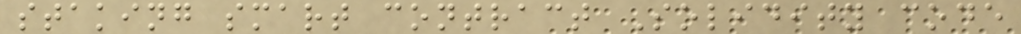staking smart contract Solidity code
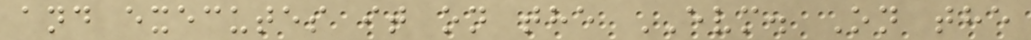and executes it on the EVM. On the
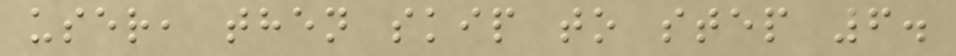user, then skip to step 6.
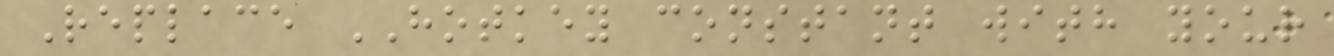Replace HOTKEY constant with your
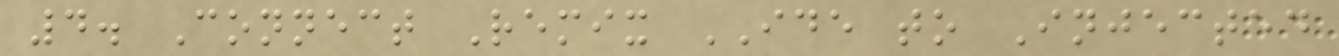4. Connect Remix IDE to Injected
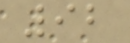92
